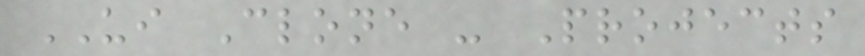UI Clone - Projects
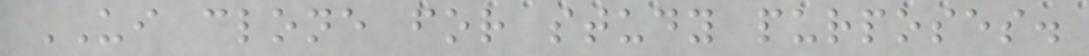UI clone for study purposes.
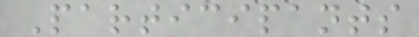Participants
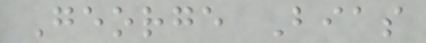George Bias
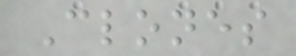Clones
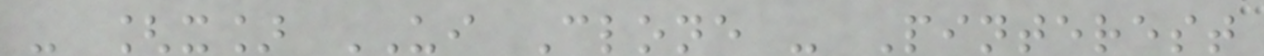- [x] UI Clone - Pinterest
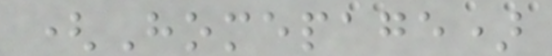(Homepage)
